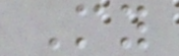My
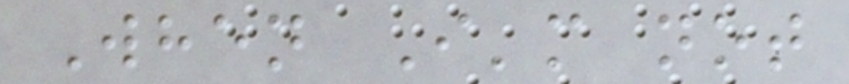When I'm not
